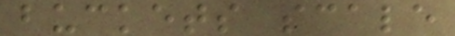buckets scale
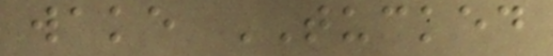wake TUCKED
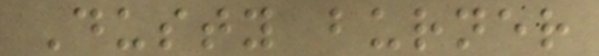Dusty burner
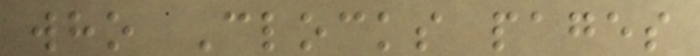who Clocks pages
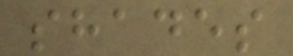shades
